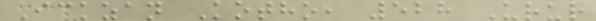Ickzan Kotho, 528 Urur
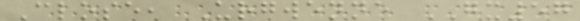Close, Urgwenne GX57
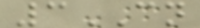3CN
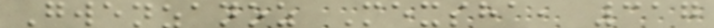Gwenzanoz Mexsha, 317
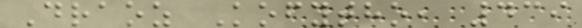Draoz Kofytho, 439
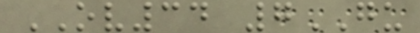OV34 7GU
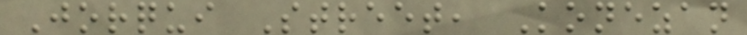Jorqui Street, Konezan
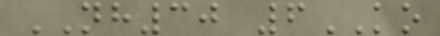NH30 6KO
